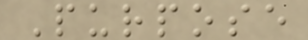Purpose
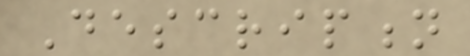Description
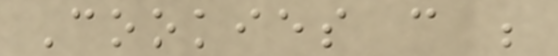Cookies can be
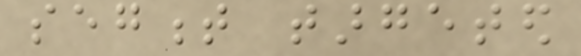segment targeted
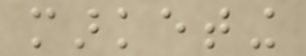marketing
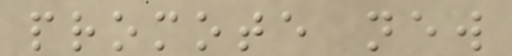promote new
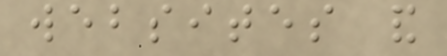websites and
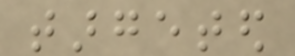targeted
